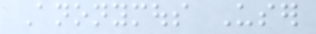Anonymous User
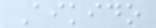Aikido
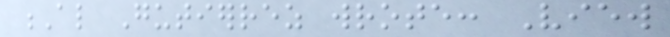Al Gutierrez wrote: View
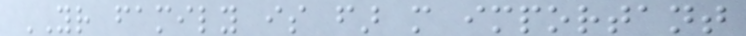YOUR family is far more important
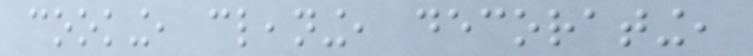cooking, cleaning, decorating,
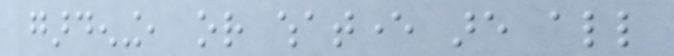gardening, or whatever are all
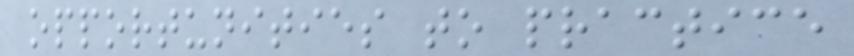opportunities to practice
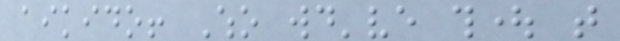aikido! Who would've thought that
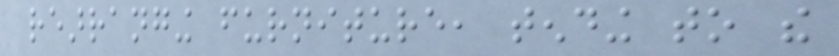rearranging furniture, tending to the
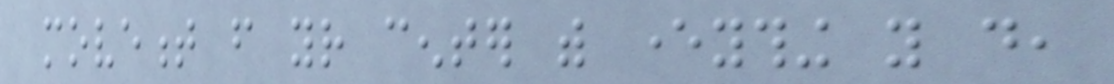movement from your center with everything you do,
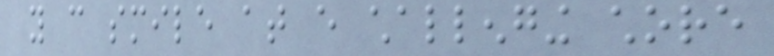you can smile at every challenging chore
